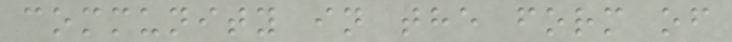community in the form of
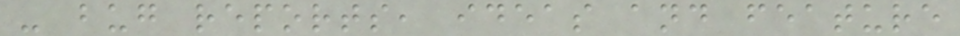- bug reports, ideas and feature
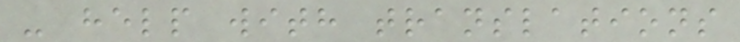- help with translations
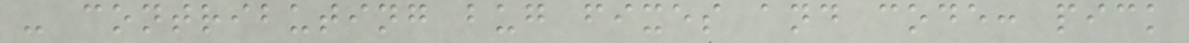- contributing bug fixes and code: pick
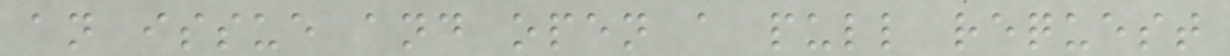an issue and open a pull request
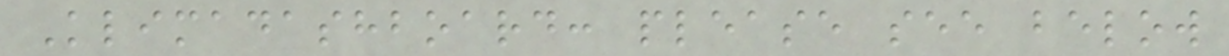Klimadashboard: please see below
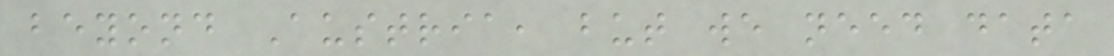beyond Austria, but we need data
